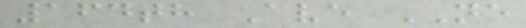164th Ave NE
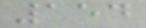154
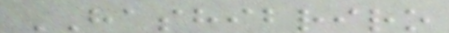HASHIBRIRO
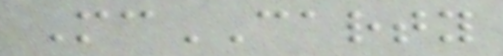McCARTY
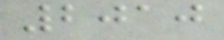2010
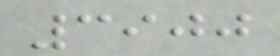3900
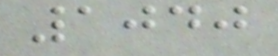1040
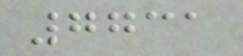7731
